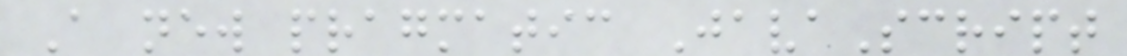A new pragmatic JavaScript
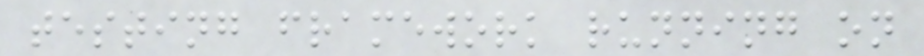testing framework running on
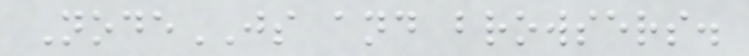NodeJS and browsers.
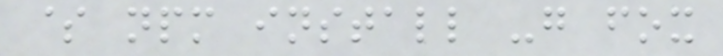$ npm install -g fox
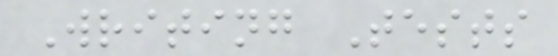Writing Tests
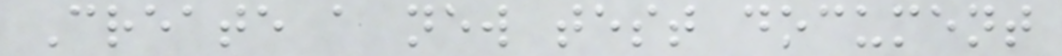Create a new test document
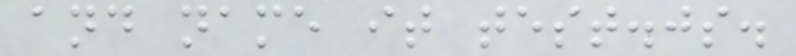and name it test.js.
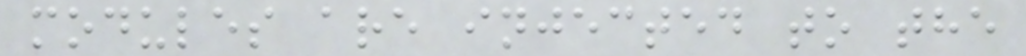modules are injected to the
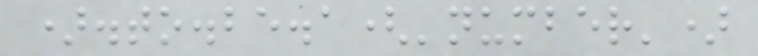).to.be.a('number')
